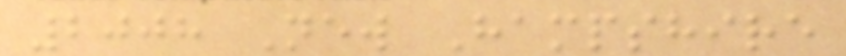2008 New Hampshire
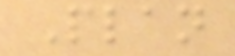Plan
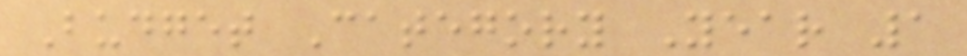Budget Category Year 1
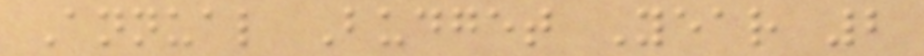Annual Budget Year 2
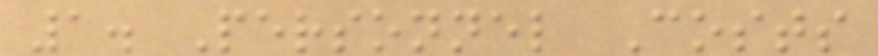1. Personnel Costs
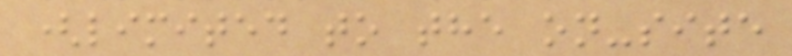(limited to the on-site
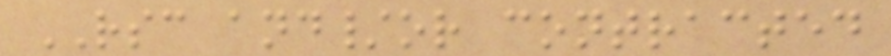RSC and/or contracted
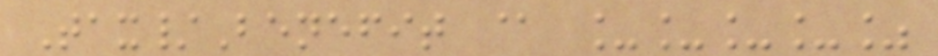Tax/Benefit @ ____%
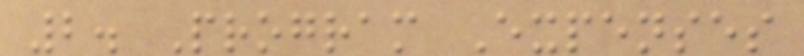2. Program Expenses
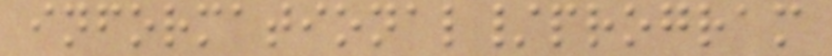informational/program
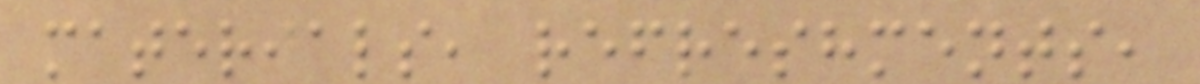materials, refreshments,
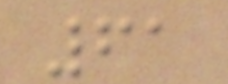61
